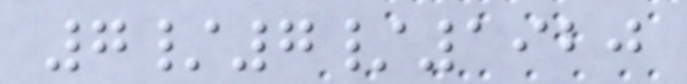7/7/1920
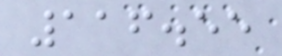116.55
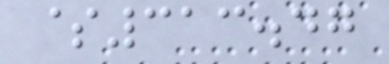$313.47
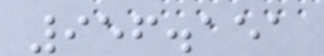956.151
